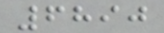6890
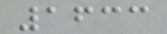1633
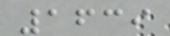1639
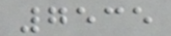7535
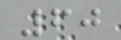60
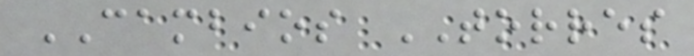CAMBIOS TORRES
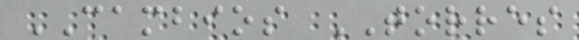CAMBIOS TORRES
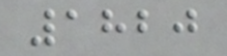1820
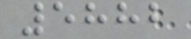5882
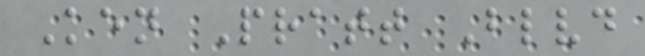Ken Pratt Blvd
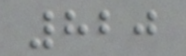820
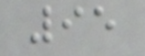95
